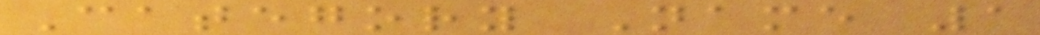Category Name 1
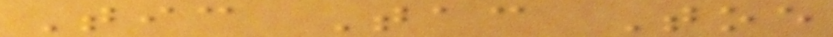Tic Tac Toe
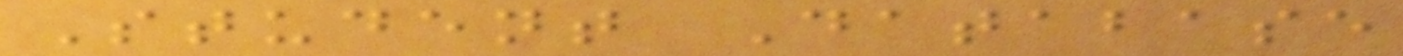Student Database
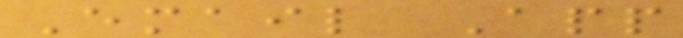Email App
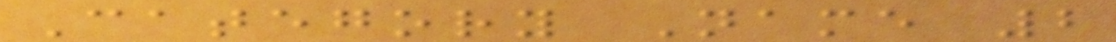Category Name 2
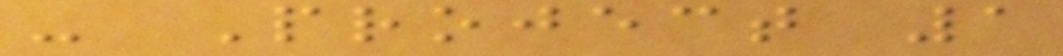- Project 1
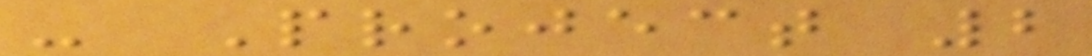- Project 2
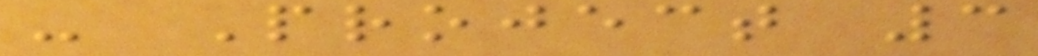- Project 3
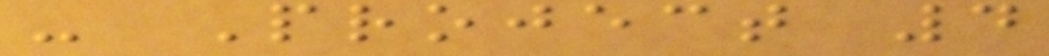- Project 4
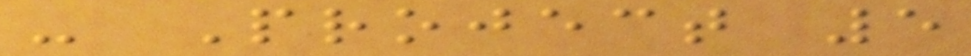- Project 5
